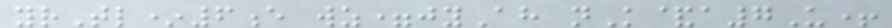yrTl*6e wz=jyAh nK&a7U+
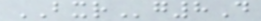BXRg8D
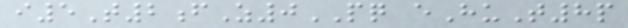i5T2fZ0PQ eHuT8p
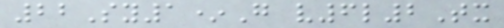22Sy1*G v6l2Tx
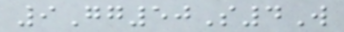9Gg50S4W
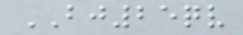BJ25qv
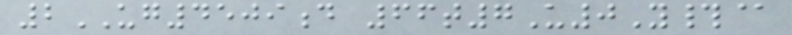2UG4509d 66t7U0Y#@
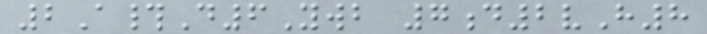2A#D6Ywb 7d2vH8
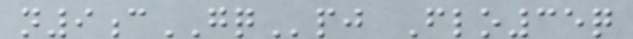n9cGQpj Flo35q
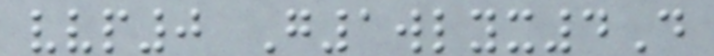vvp0 G1wlyx4D
